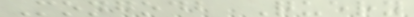Mongodb Query
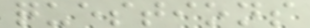questions
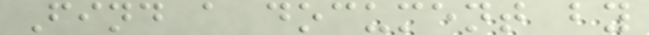Find a document by
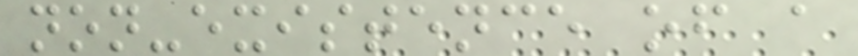non-existence of a
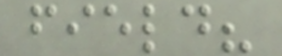field?
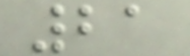21
